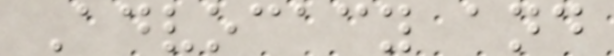Advocacy and
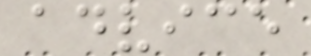advice
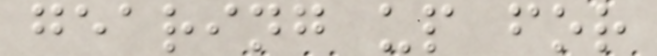gearing up for
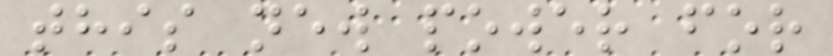this new power for
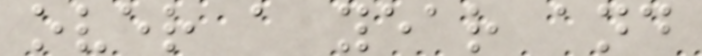over a year and
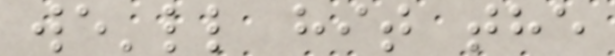we'll hit the
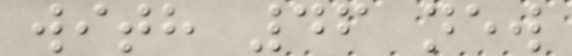with 46 new
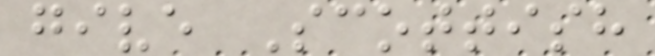give Scottish
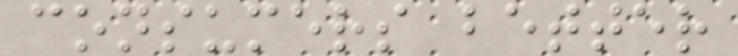consumers better
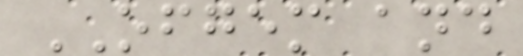OFGEM and
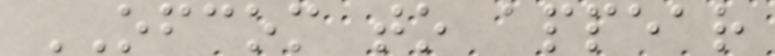OFCOM to appear
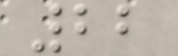22
